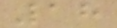18
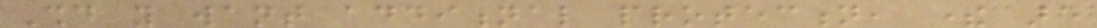Should you want additional protection, there are
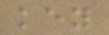key
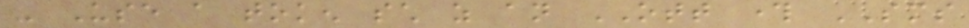- Use a token such as an OTT through SMS
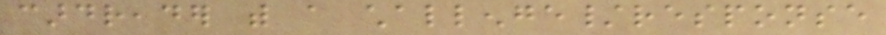cardreader with a challenge/response
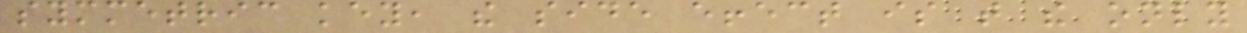symmetric key, the side effect is that the only
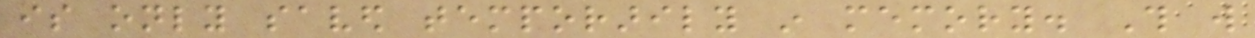is only saved temporarily in memory. This will
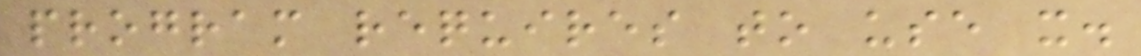program requires to use it.
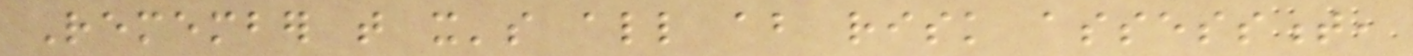Remember that it's all about risk assessment,
